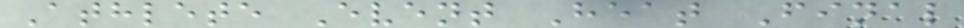Athlete Event Heat Final
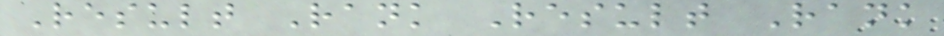Result Rank Result Rank
